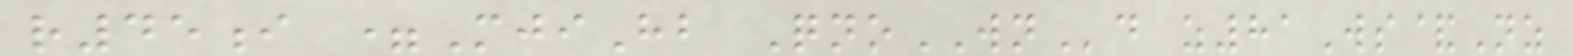r45i =MjiHb QnoWNd z81Ws&Nz
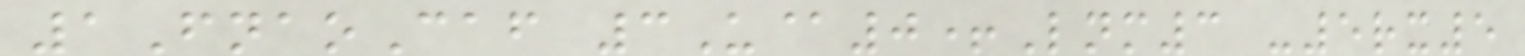1FnaoCaf 3U@0+Lnm3 -5rx5
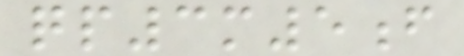qp3m5f
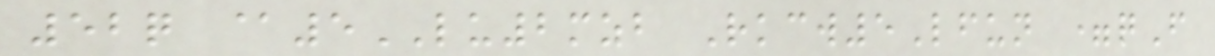52q @5LU2mzb Rkcw5Lfun =qF
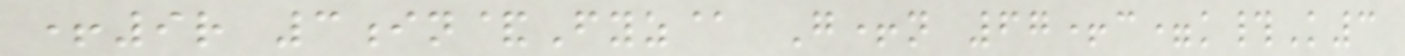+9r 3in&Fyz@ G+n 67+c=k#K3
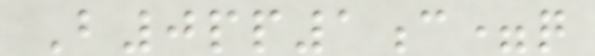B0pp1c=q
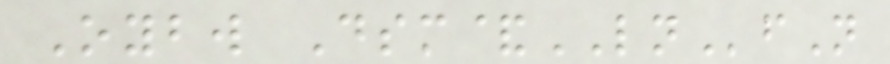Oybw Dsm&LNfN
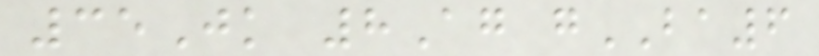35Jk 8Ag gBA6
